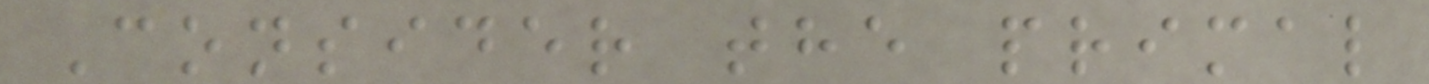Consider the primal
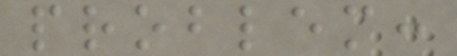problem:
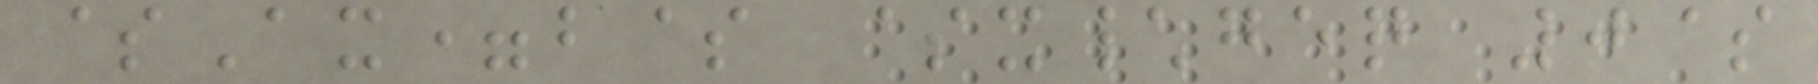$Ax=b$ $x\geq 0$
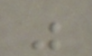"
